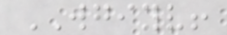WGIYV!
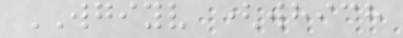WGIYV (which
